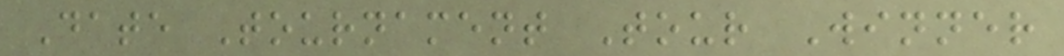Date Tournament Tour Winner
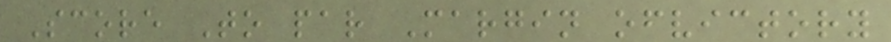Score To par Margin ofvictory
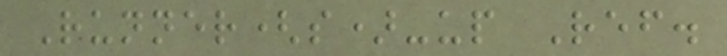Runner(s)-up Ref.
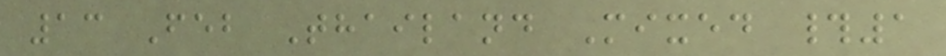13 Feb Thailand Mixed #1
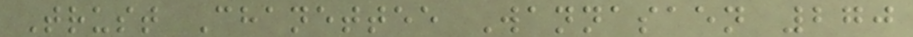Trust Chanettee Wannasaen 270
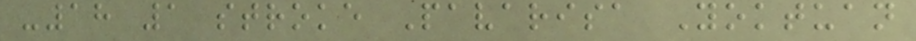-18 1 stroke Pavarisa Yoktuan
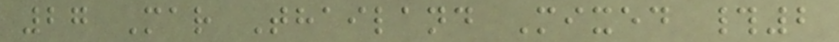27 Mar Thailand Mixed #2
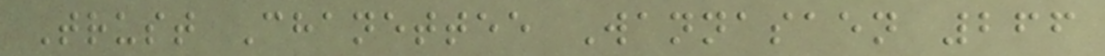Trust Chanettee Wannasaen 266
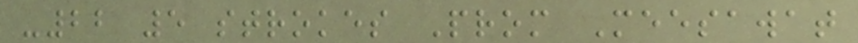-22 5 strokes Prom Meesawat
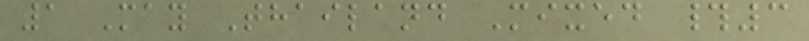1 May Thailand Mixed #3
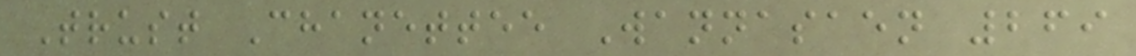Trust Chanettee Wannasaen 269
